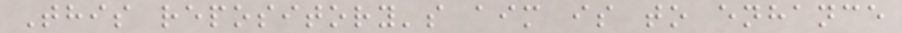This repository's aim is to enhance
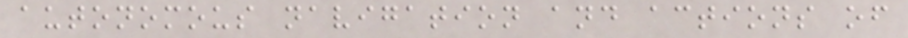autonomous navigation and actions of
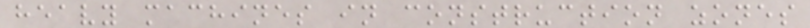heavy machines in construction zones
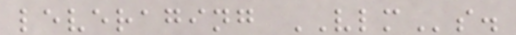leveraging VLMs.
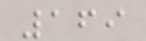169
